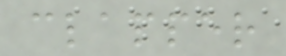clapper
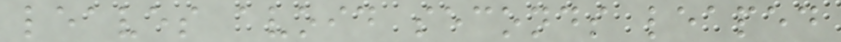leaves avoid seconds leaped
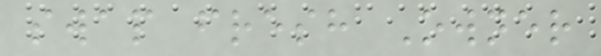swap fresh Owner
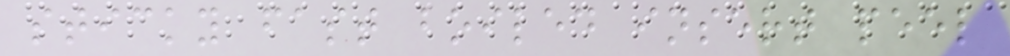sticky fast boiled insert peel
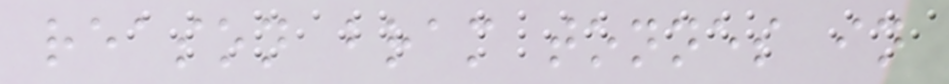reason bram tonnes in
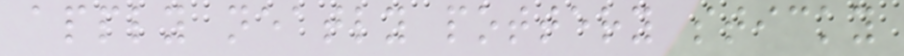apply neatly pottery sticky
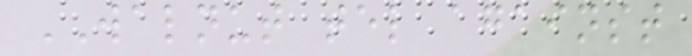WALNUT tel against
